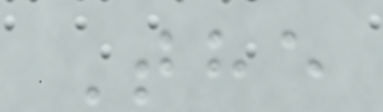The
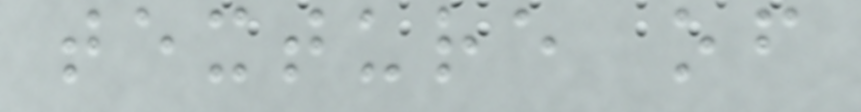texture of
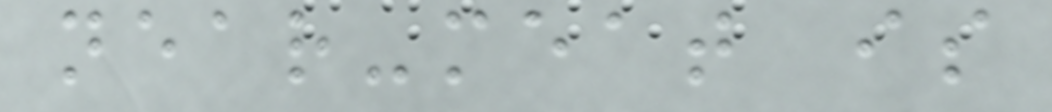near-meat is
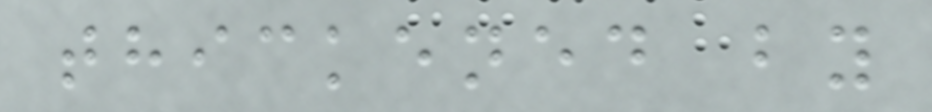thickened by
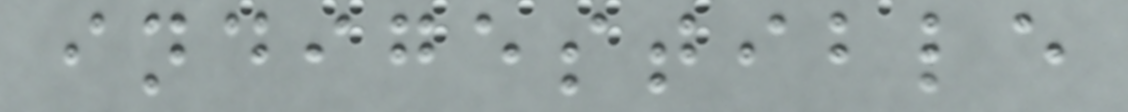indigestible
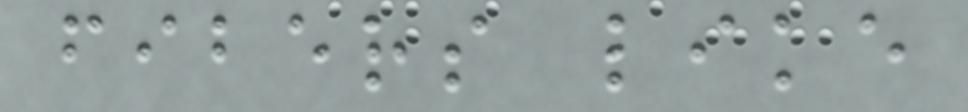fibers like
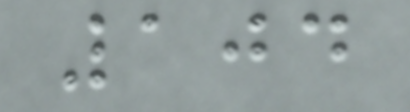104
